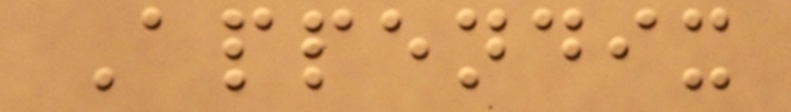Appendix
